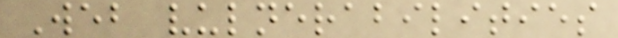Web vulnerabilities
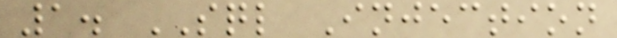1. SQL Injection
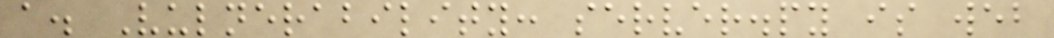a. Vulnerability: server.py is web
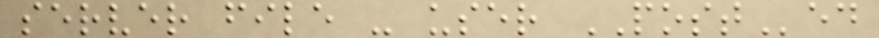server file - user POSTed
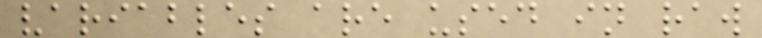variables are used in raw
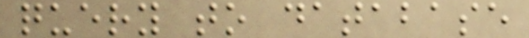query to database
